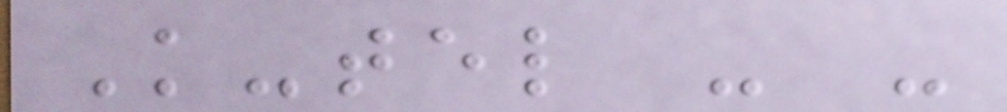K-tel - -
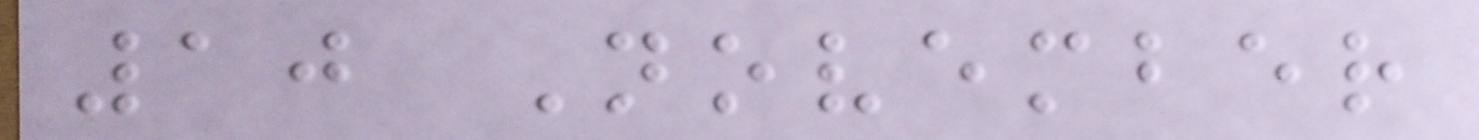10 November
